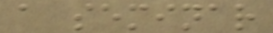a seminar
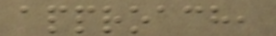approach,
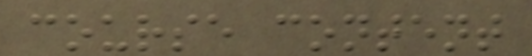course content
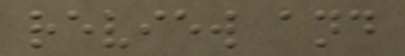review and
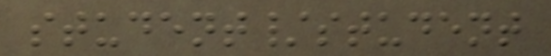student/student
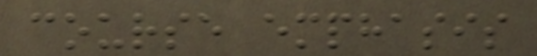course emphasis
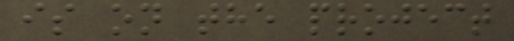is on the project
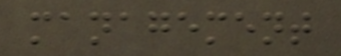management
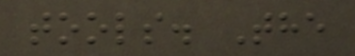tools. The
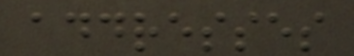addresses
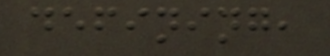defining,
